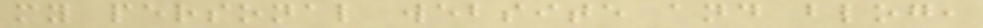my personal website and blog,
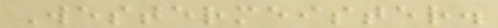Westermeister.
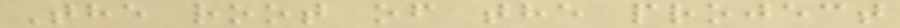The root of the project
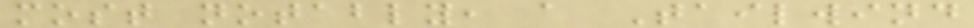most notably, a Tailwind
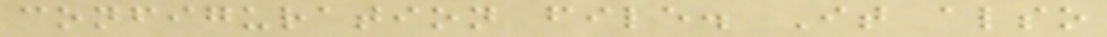configuration file. It also
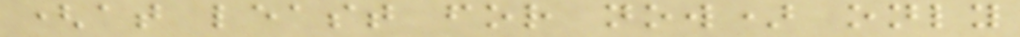(at least for now) only
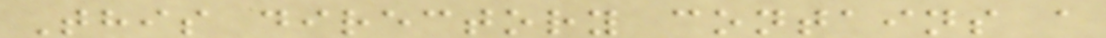This directory contains a
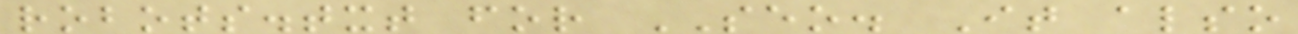robots.txt for SEO. It also
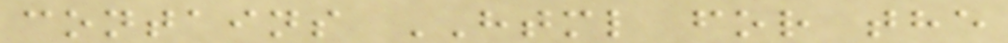contains HTML for the
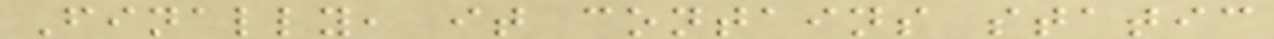Finally, it contains static
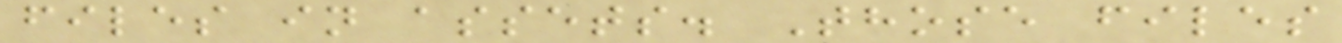files in assets. Those files
